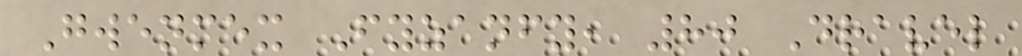Gwenmex Fyzanfy, 80 Dravel
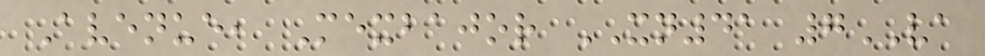Avenue, Mexbajor XN41 7VA
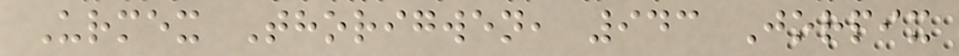Urmex Thorigwen, 943 Jorpix
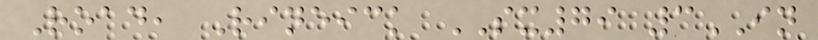Road, Rineick SX79 3IN
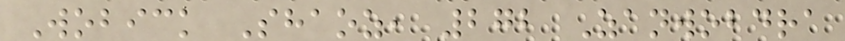Wobick Shaoz, 272 Zanwobdra
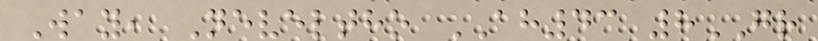Way, Neveltho AH43 8GR
